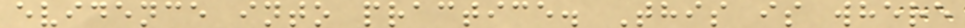evidence into practice. This is where
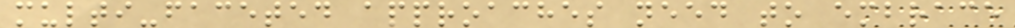multi-faceted approaches need to embrace
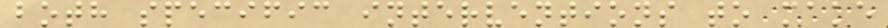both specific interventions to make
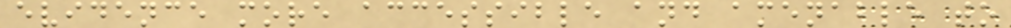evidence more accessible and amenable to
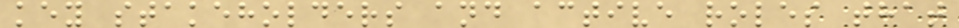key stakeholders and active roles that
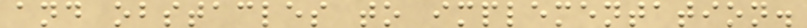and obstacles to implementation.
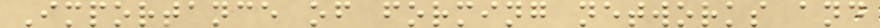Importance of forming networks and
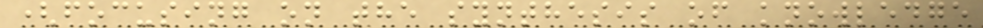(focusing on the synthesis of knowledge
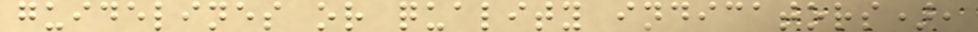guidelines or quality indicators),
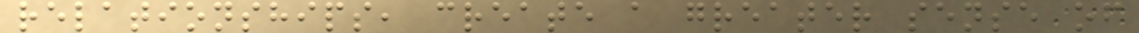relationships, create a greater sense of
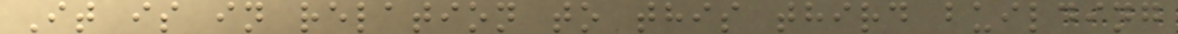It is in relation to this third building
